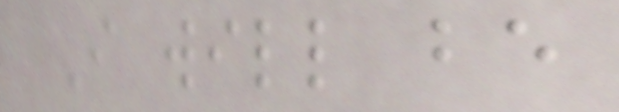I will be
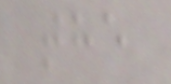the
